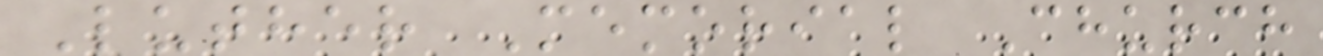Luther Memorial Church
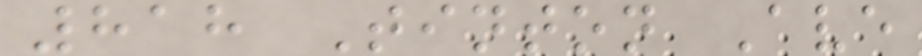818 Tinton Ave
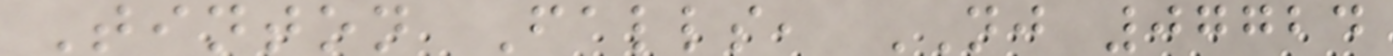Tinton Falls, NJ 07724
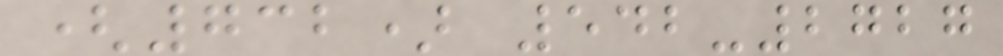(732) 542-2727
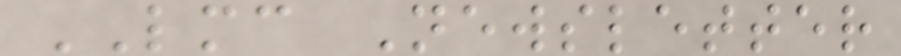LMC Newsletter
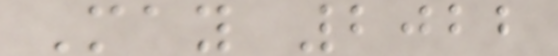May 2022
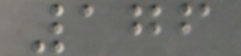176
